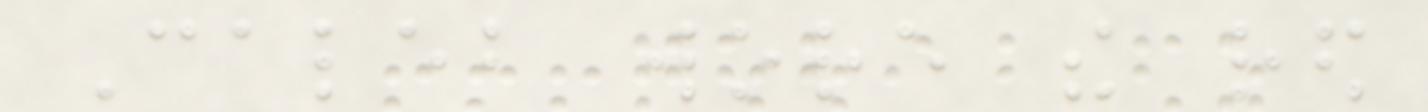Caleb wore the red
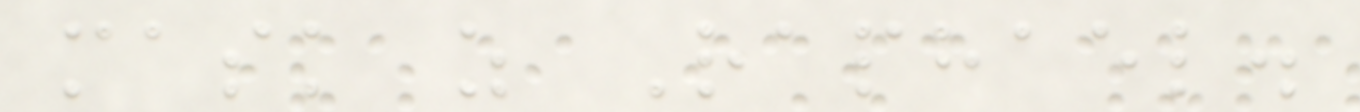mask as Raphael.
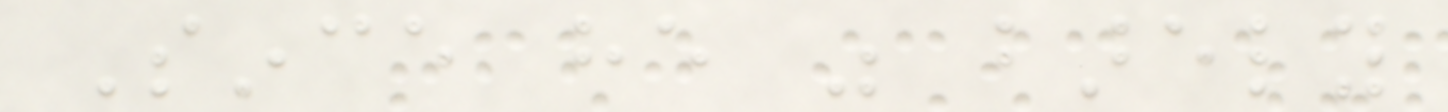Since he was barely
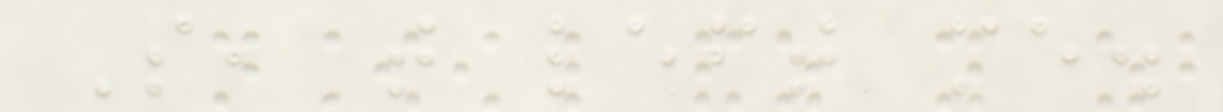So, that left me.
